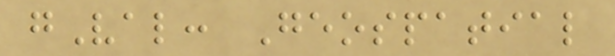gVal: Geospatial
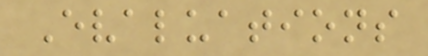Evaluations
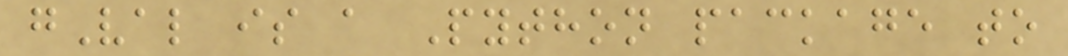gVal is a Python package to
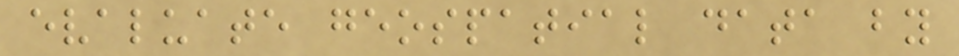evaluate geospatial data by
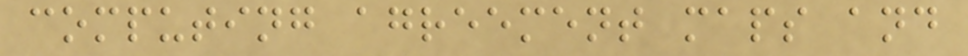computing agreement maps and
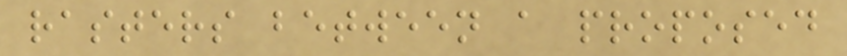rasters between a proposed
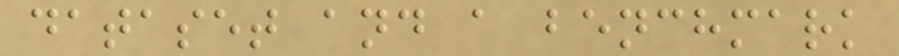dataset and a benchmark
